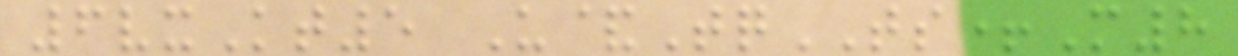6vxKt5 U&TqTS+M8
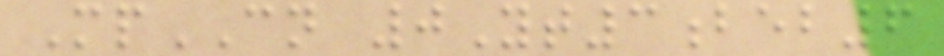MpCN 0Yt3beb6
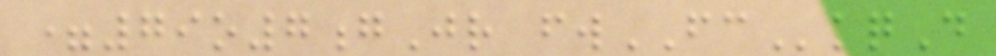=79o7gJr fwFCkqD
